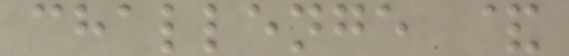challenge &
